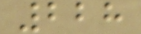228
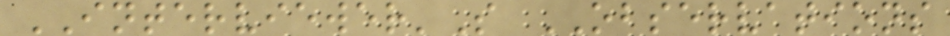INTERVIEWER'S OBSERVATIONS
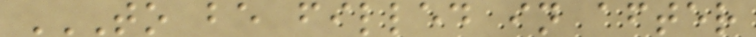TO BE FILLED IN AFTER
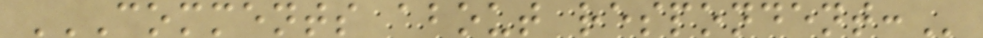COMMENTS ABOUT RESPONDENT:
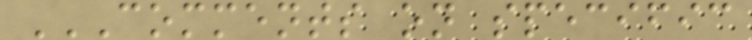COMMENTS ON SPECIFIC
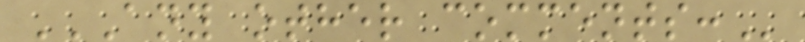ANY OTHER COMMENTS:
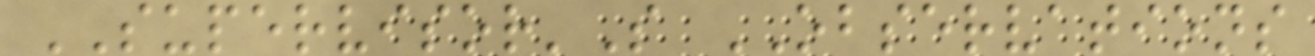SUPERVISOR'S OBSERVATIONS
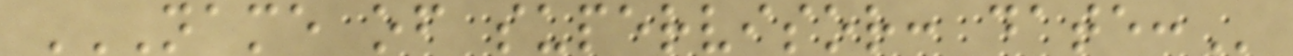NAME OF SUPERVISOR: DATE:
